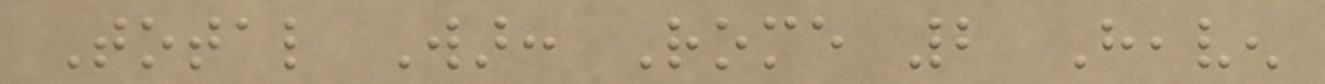Total War: Rome 2 Heaven
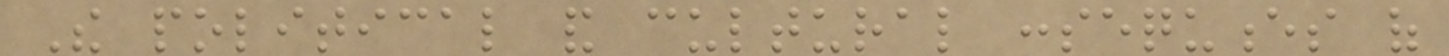The political and cultural consequences of
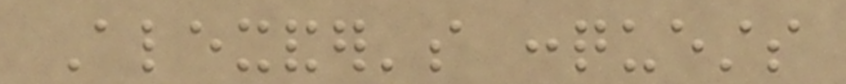Alexander's conquests
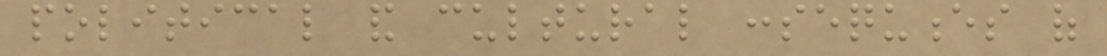political and cultural consequences of
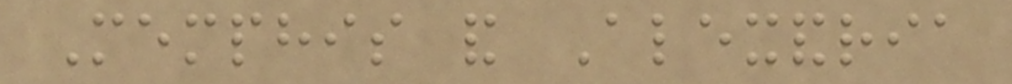Memphis and Alexandria
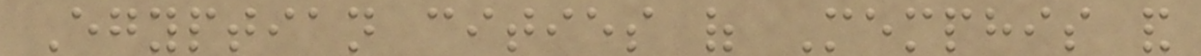Egyptian cities of Memphis and
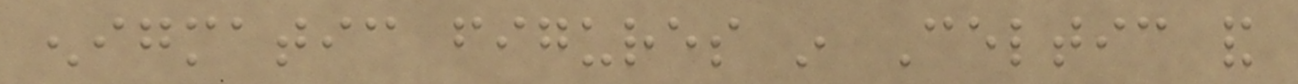enigmatic figures in Celtic and
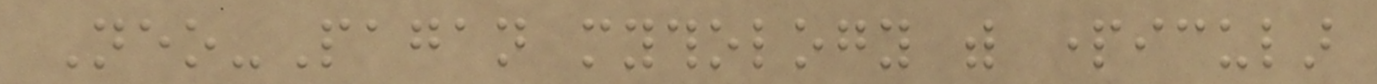Neo-Pagan mythology with particular
